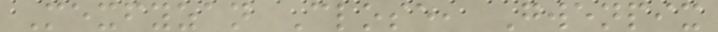Mexfyzan Close, Gwenpix
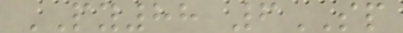PY88 6SP
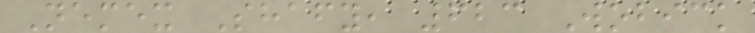Nemex Shafy, 623 Wobick
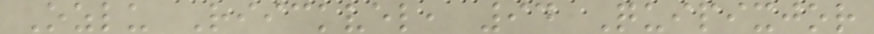Ozlu Riickvel, 94 Quipixjor
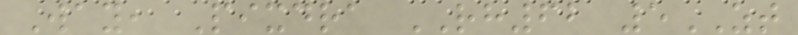Way, Pixdra RH62 5ZT
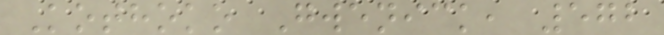Kothoko Gwenick, 572
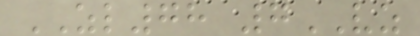ZL78 7VZ
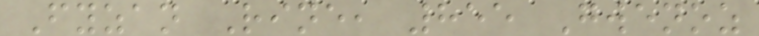Fyzan Rine, 855 Gwenoz
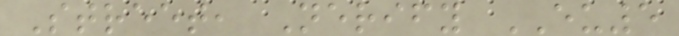Street, Nerify EU5
